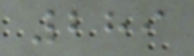289
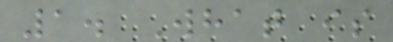1. What is
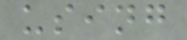using
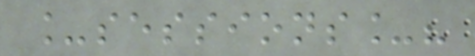_sessions_?
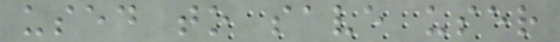used to save user
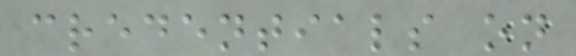credentials on
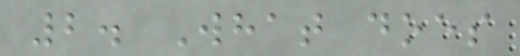2. What does
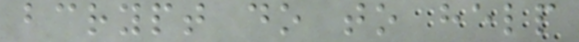bcrypt do to help
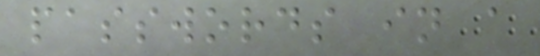passwords in a
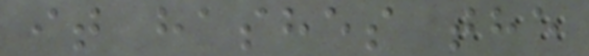it hashes the
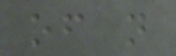of n
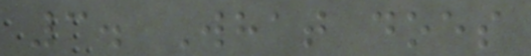3. What does
